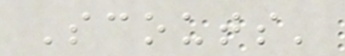Scouts'
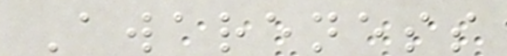Awareness
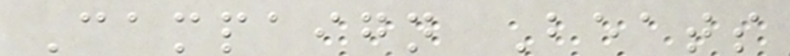Campaign Beats
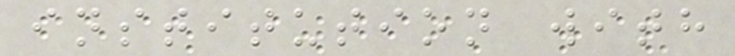institution with
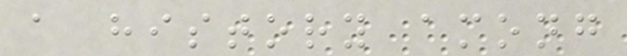a history among
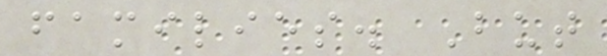families. But
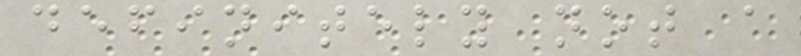definitely not a
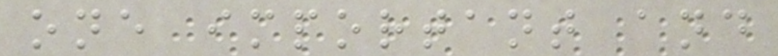one important and
